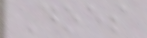Does
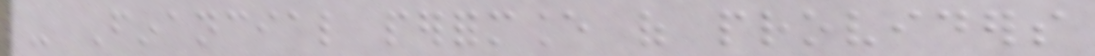- Financial performance of providers
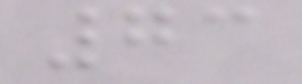73
